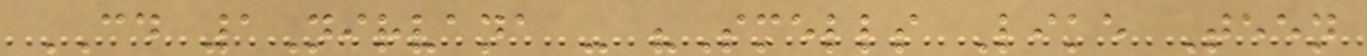CD 1Nirvana - "Smells Like Teen
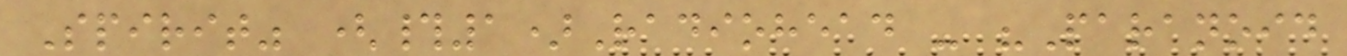Spirit" (#1)Radiohead - "Paranoid
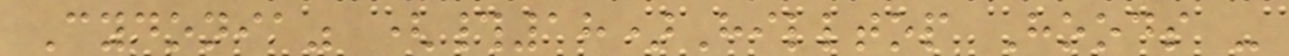Cydonia" (#18)Hilltop Hoods -
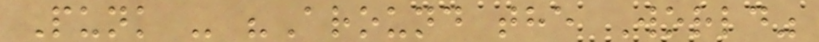Punk - "Around the World"
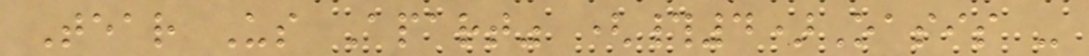Tear Us Apart" (#4)Oasis -
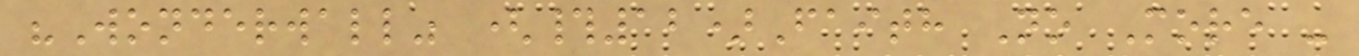"Wonderwall" (#12)Faith No More -
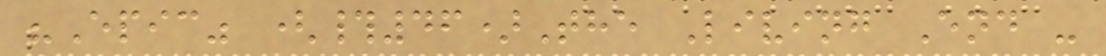"Epic" (#46)The Living End -
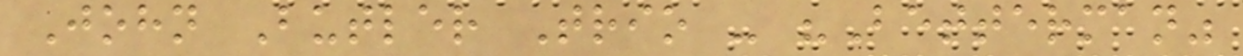John Butler Trio - "Betterman"
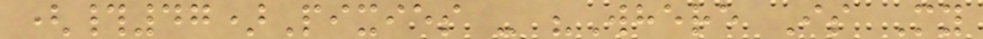(#47)Pixies - "Where Is My
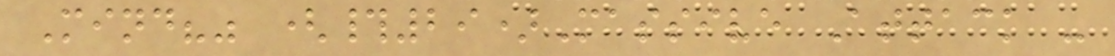Mind?" (#29)Massive Attack -
